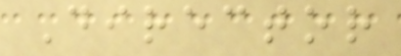Director
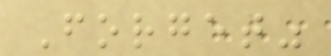Forget"
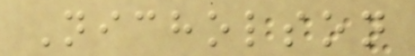Nicholson
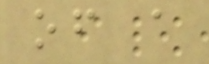of a
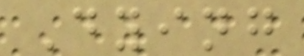Dying
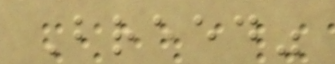Breed"
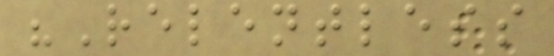"Relentless
